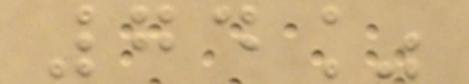74%
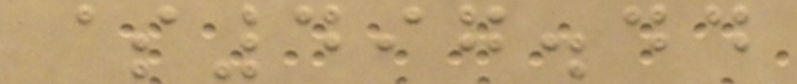$497.44
